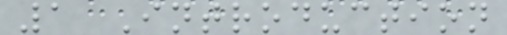1 Introduction
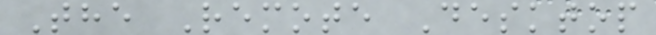The Remote Desktop
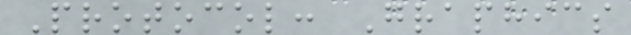Protocol: Graphics
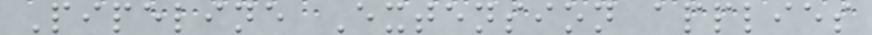Pipeline Extension applies
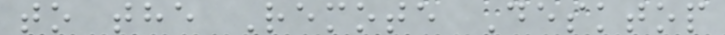to the Remote Desktop
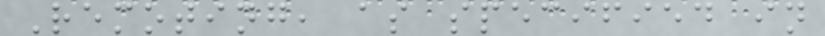Remoting, as specified in
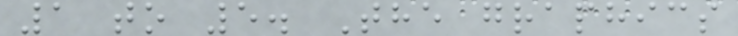1 to 5. The graphics
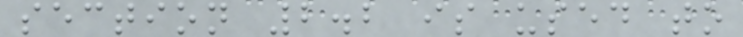section 2.2 is used to
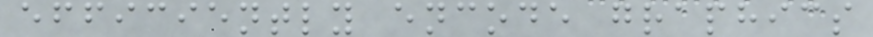efficiently encode graphics
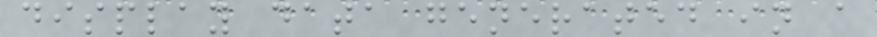display data generated in a
